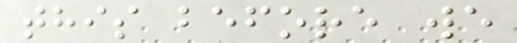this before we
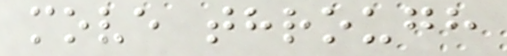move through
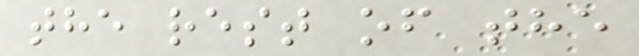the rest of the
